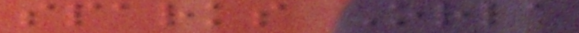sparks Orla
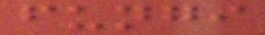fungi
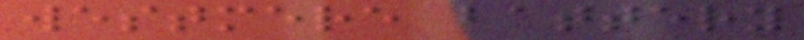westmere battery
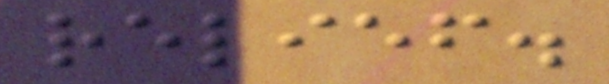relief.
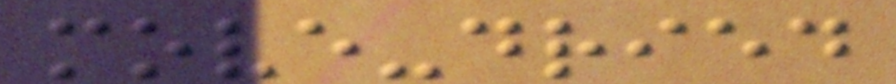move-dried
